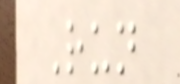Run
